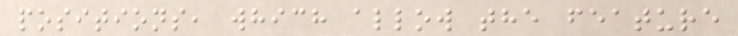positions, which allow the feature
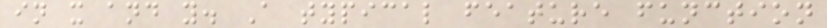in x and y. A typical feature function
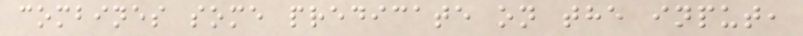combines some predicate on the input,
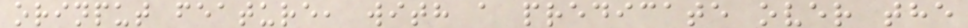orinput feature, with a predicate over the
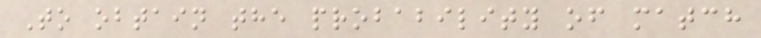To obtain the probability of match
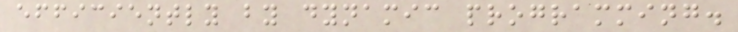efficiently by dynamic programming.
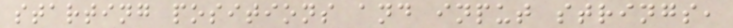starting positions and input strings,
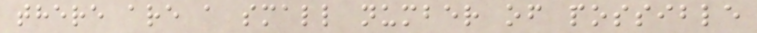there are a small number of possible
